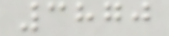3870
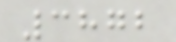3872
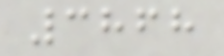3868
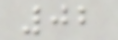02
